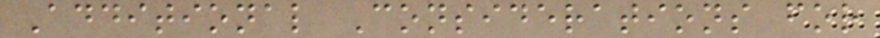Additional Considerations for
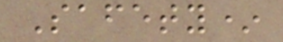Safety*
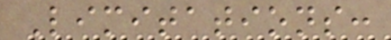Limitations:
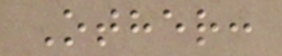Other:
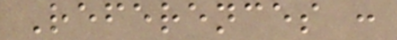References :
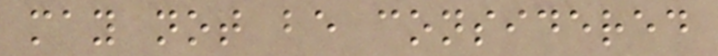may not be considered
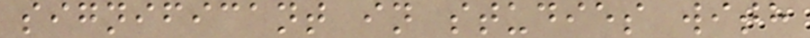significant in studies with
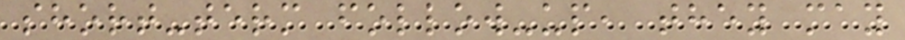short-term follow-up, they may
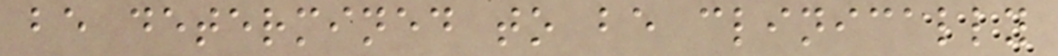be determined to be clinically
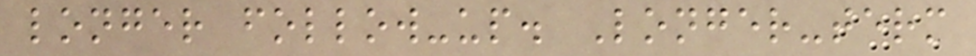longer follow-up. Longer-term
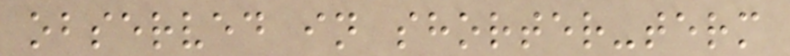observed in shorter-term
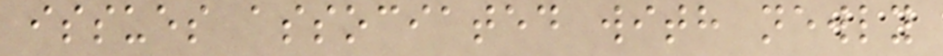issues associated with newly
